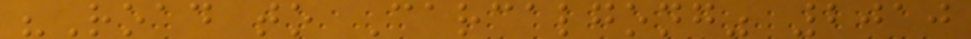"Road to Carcalgong" 2010
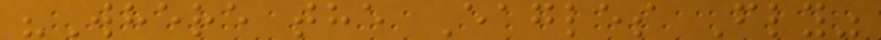"Where the Eagles Fly"
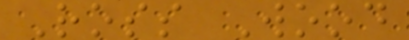Ross Wood
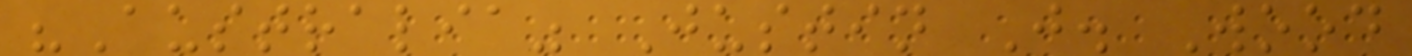"Australia" Justin J. Wood
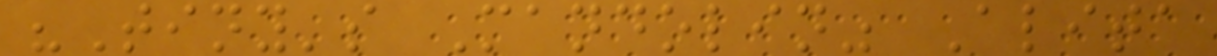"Tiny's Mandolin" Alita
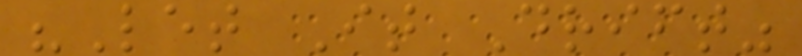"Let It Drift"
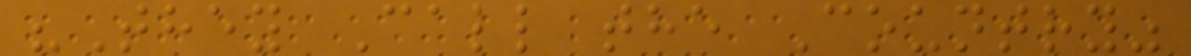"They Call the Country"
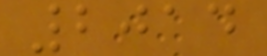2014
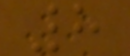8
